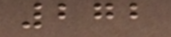272
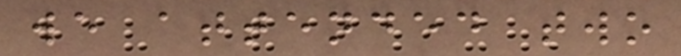we attended two
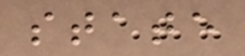state
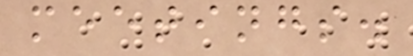meetings.
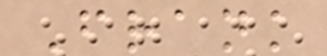Frank
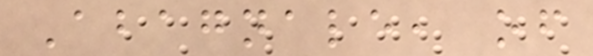Abagnale, of
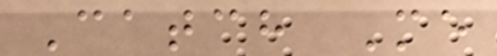Catch Me
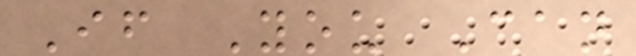If You Can
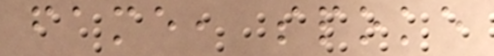fame, spoke
